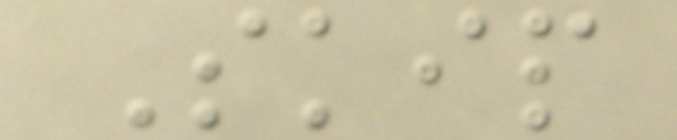Skip
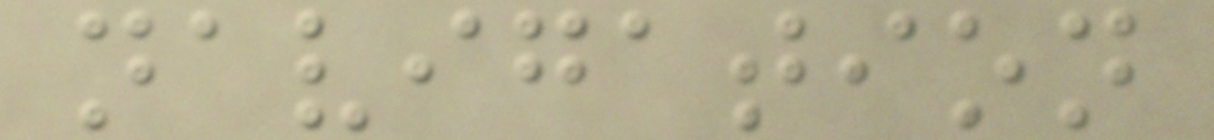navigation
